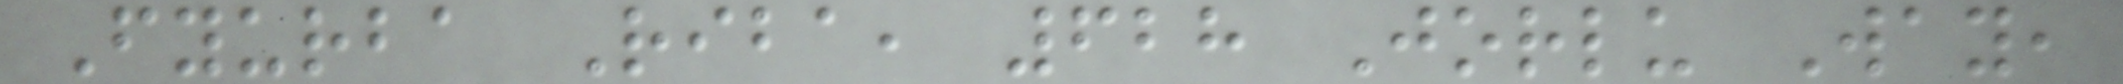Fyurba Riba, 628 Jorlu Way,
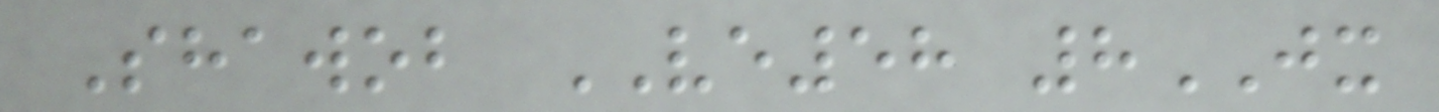Shawob VE58 8JX
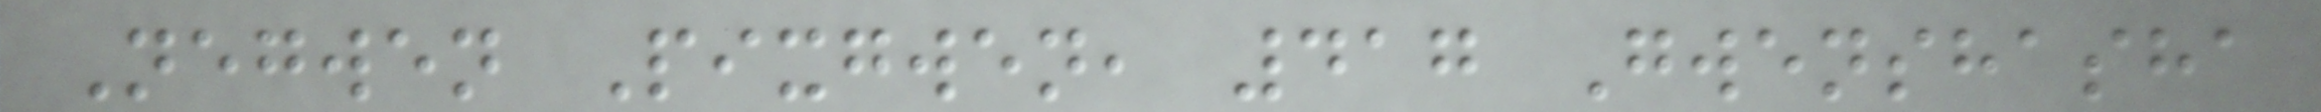Negwen Pixgwen, 417 Gwenshasha
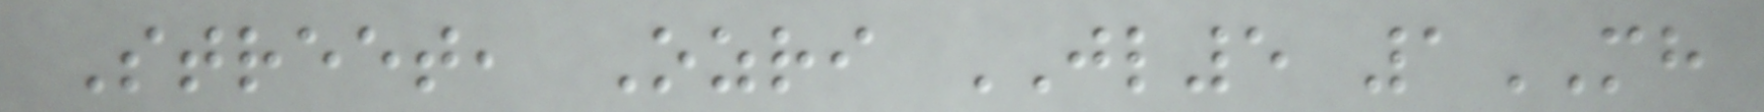Street, Ozri JL5 1MH
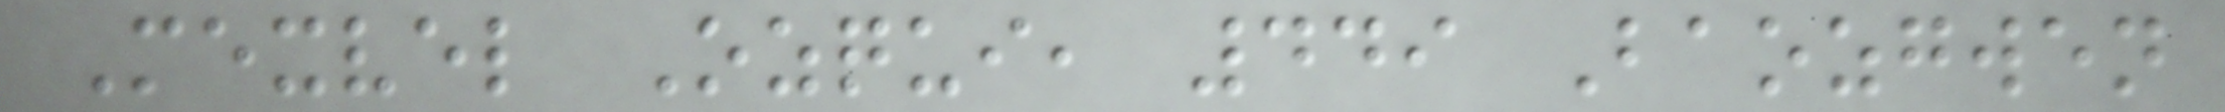Mexvel Ozqui, 449 Baozgwen
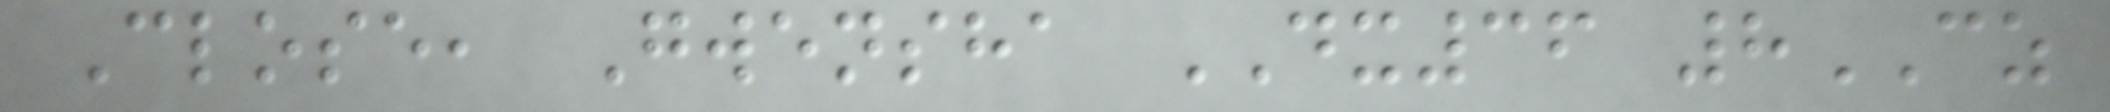Close, Gwensha DX36 8CZ
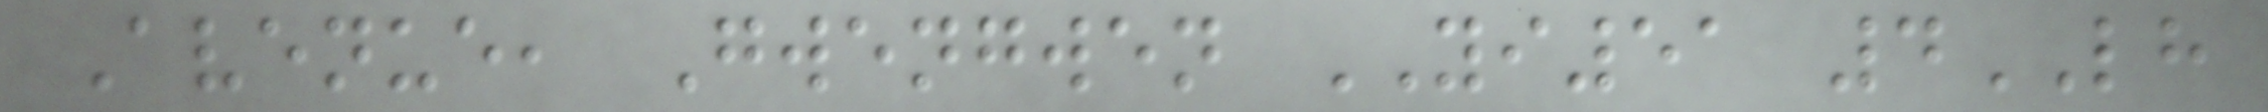Avenue, Gwengwen YI51 4LH
